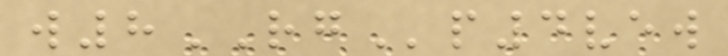w8RGp4vew
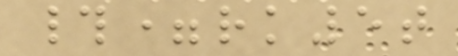#=rk5t
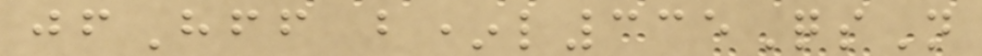jfHff b*l335QsN
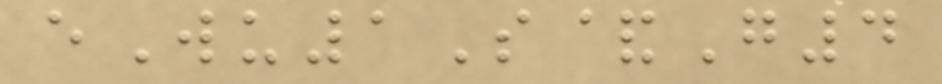eWu1S&G4
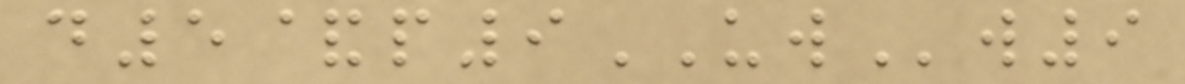d5&p9UWw9
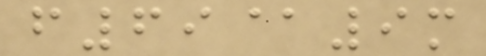f69@9m
